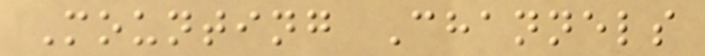Mounting Channels
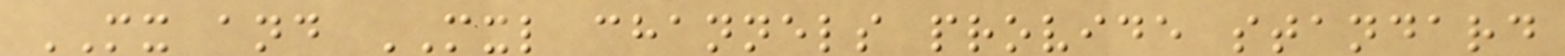MX and MXL channels provide standard
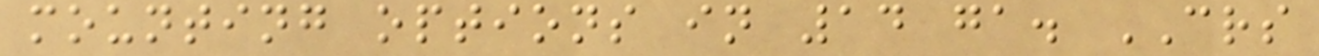mounting options in 14 ga. CRS
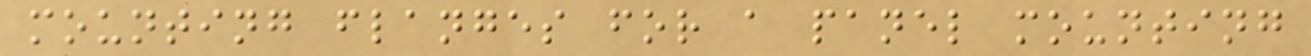mounting flanges for a panel mounting
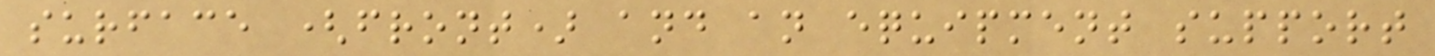surface (front) and an equipment support
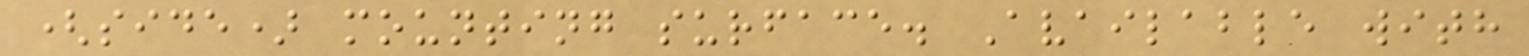(side) mounting surface. Available with
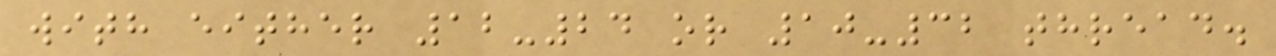with either 12-24 or 10-32 thread.
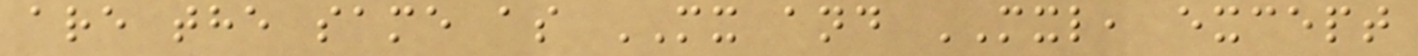are the same as MX and MXL, except
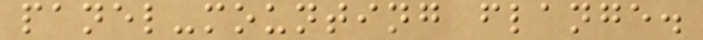panel-mounting flange.
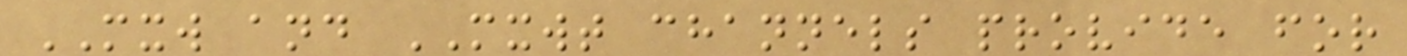MXW and MXWT channels provide for
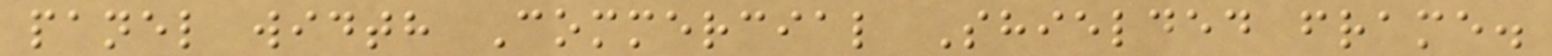panel width Commercial Shielded frame.
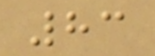83
